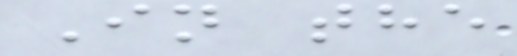In the
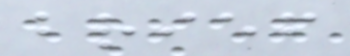brief
